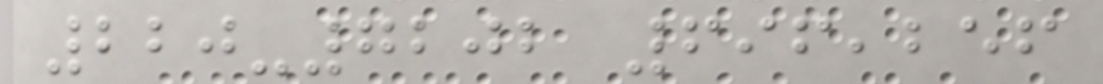220-7202 696,256
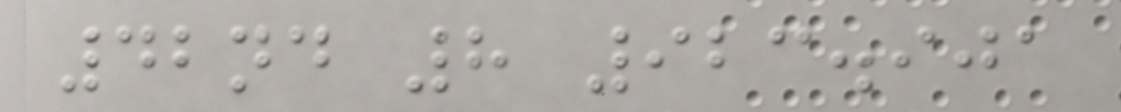42nd 8 923.901
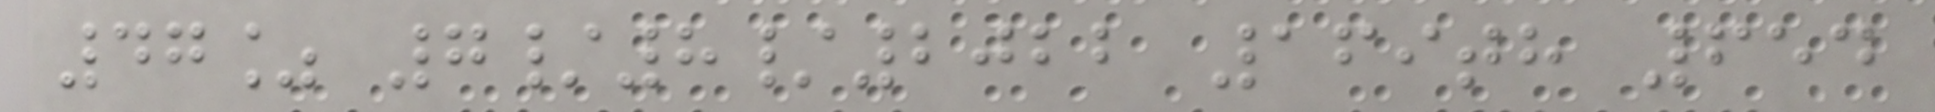47% 7/8/2022 169th 654
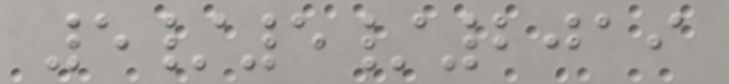5/5/2019
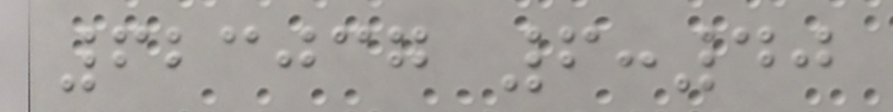623037 6:40
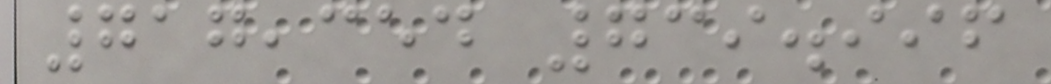717,354 739.996
